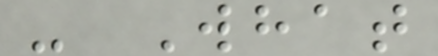- What
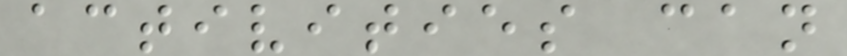activities can
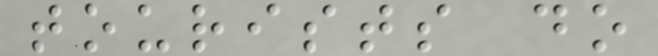tourists do
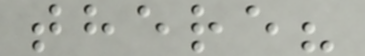there?
